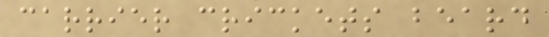carrier crickets beard
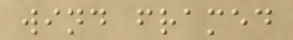wind framed
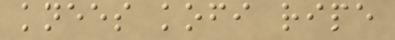knees kofi ripe
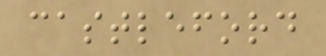castleford
